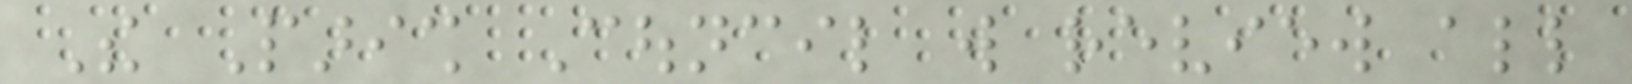The Parish Council will review all
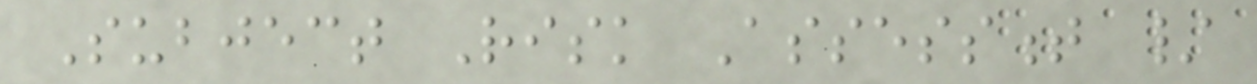Subject Risk Assessment /
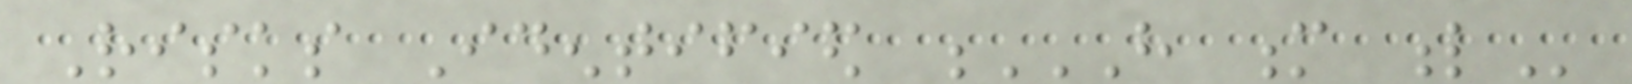Risks Identified H M L
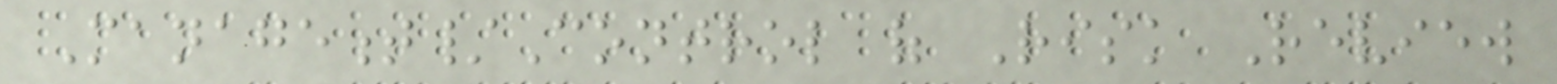Management/Control of Risk Review
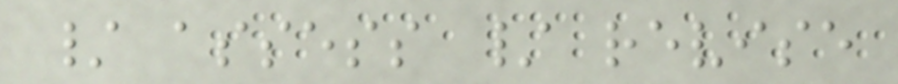/ assess / revise
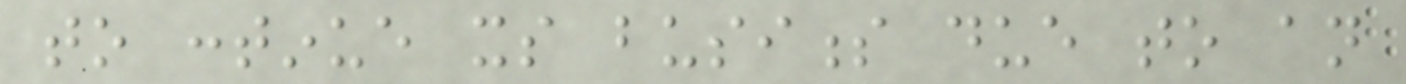to continue its business due to an
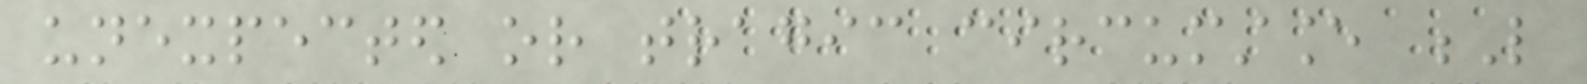unexpected or tragic circumstance L
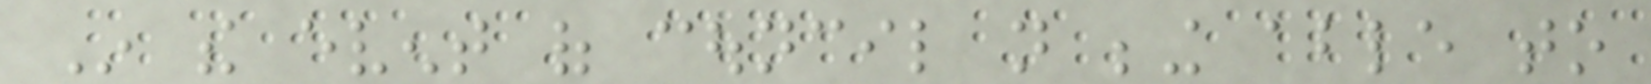In the event of council not being able to
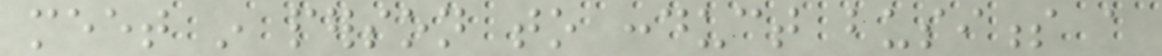meet in person to conduct business a
